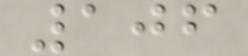106
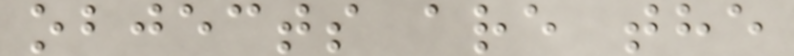objects are the
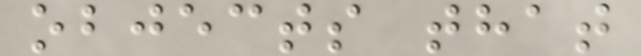objects that
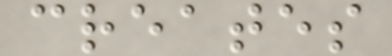creates
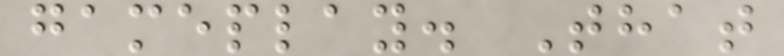gameplay. That
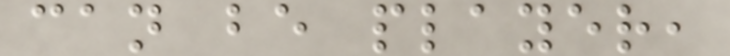can be player,
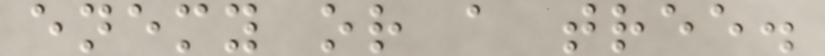enemy or a tree.
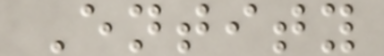Entity
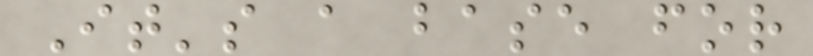It's a base for
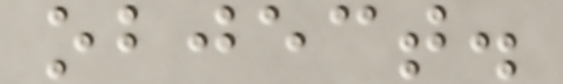object.
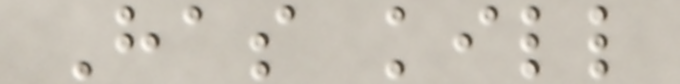Has kill
